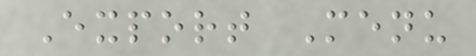Export Menu
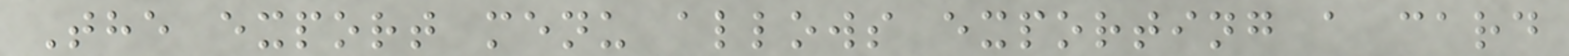The export menu allows exporting a card
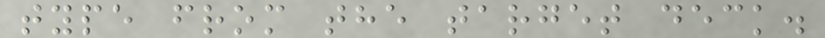type from the target deck.
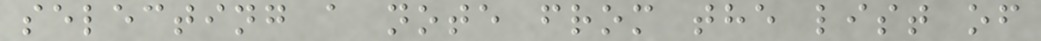selecting a note from the list of
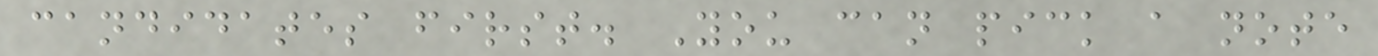candidates first. You can pick a note
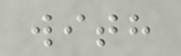with
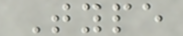Type
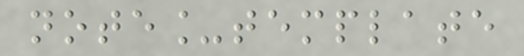note_template
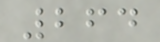264
